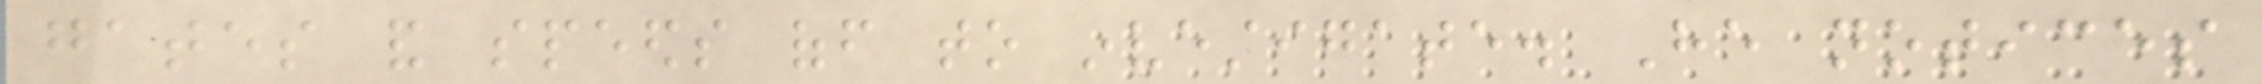gates and speeds off to investigate. He notices
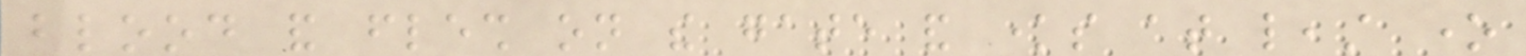blood and flesh on the gate and knows at least one
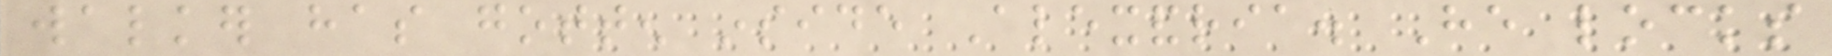walker has gotten inside Alexandria. He locks
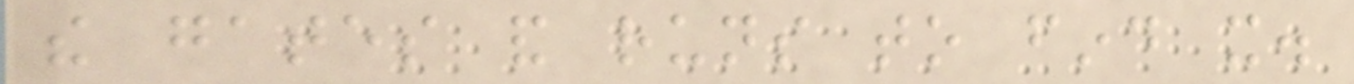the gates and runs to find it.
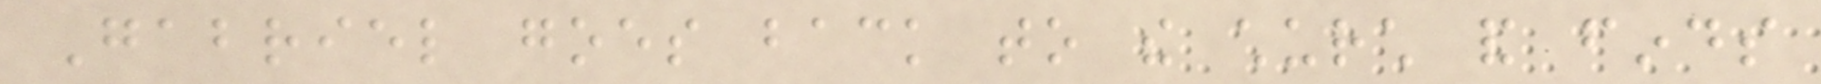Gabriel goes back to the church and finds
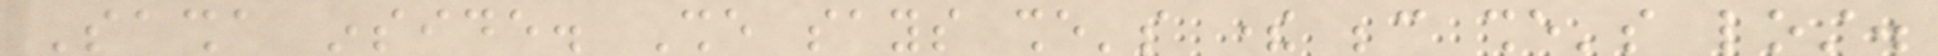Sasha inside. She says she's there because she's lost.
